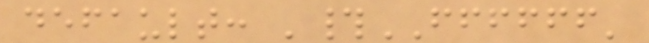default: '#FFFFFF'
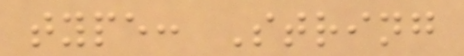type: String
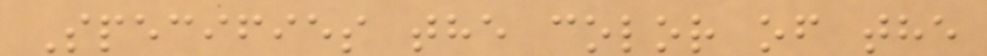Specifies the color of the
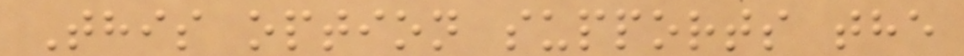This option supports the
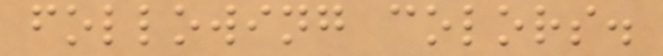following colors.
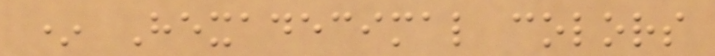* Hexadecimal colors
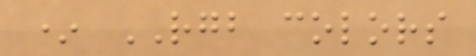* RGB colors
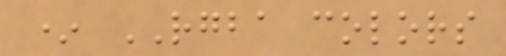* RGBA colors
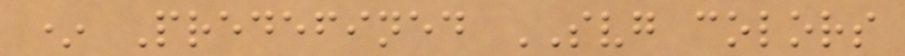* Predefined SVG colors
